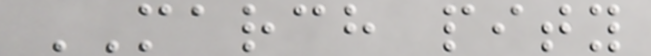MARCH pity
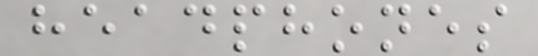headphones
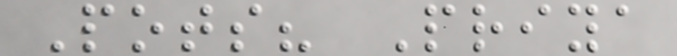Pots? Priya
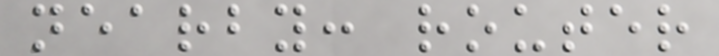nearby: router
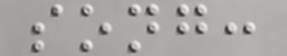song:
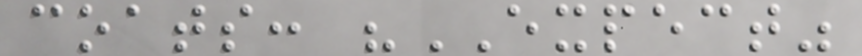coats: "EXPECT"
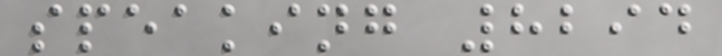speaking 8294
